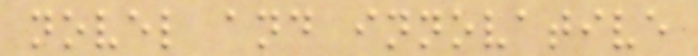novel and innovative
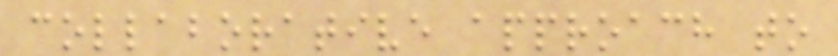collaborative approach to
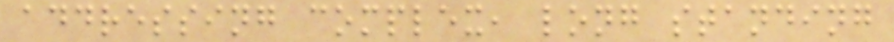addressing complex, long standing
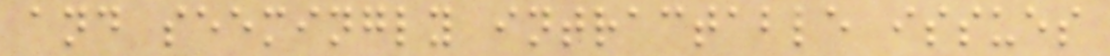and seemingly intractable issues
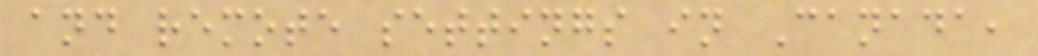and remote settings in Canada,
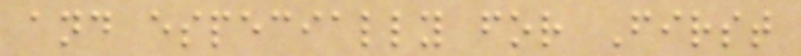and especially for First
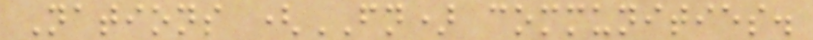Nations (FN) communities.
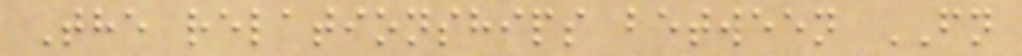The relationships between FN
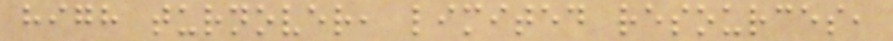high turnover, limited resources,
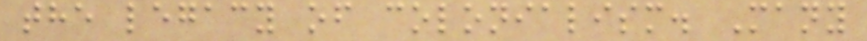the legacy of colonialism. Many
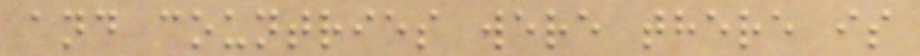and countries were there is
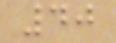40
